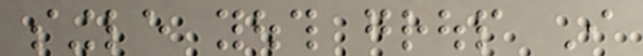single youth group I
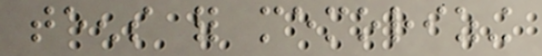teens for memorizing
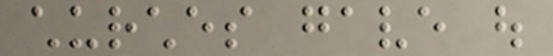churches gave out
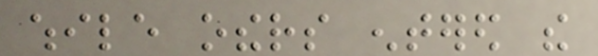while others entered the
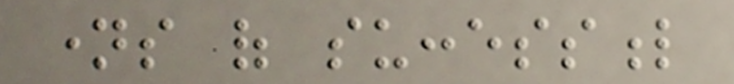names of successful
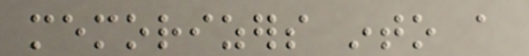memorizers into a
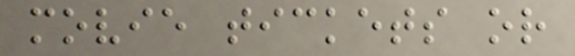movie tickets or
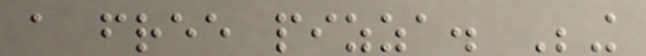a free pizza. Being
